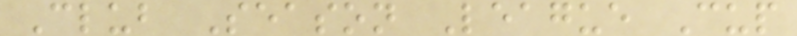Club Season League Cup
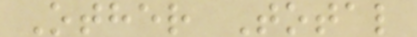Other Total
